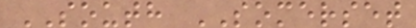SOUTH SOMERSET
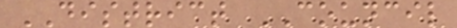DISTRICT COUNCIL
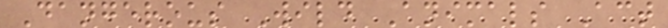Dangerous Wild Animals Act
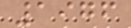1976
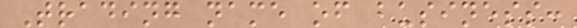Trading name of business:
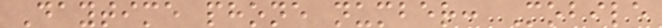Daytime phone number: Mobile
